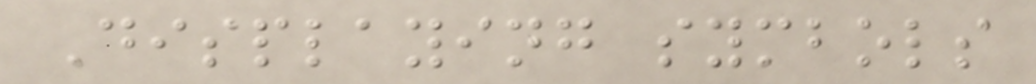Displaying symbols
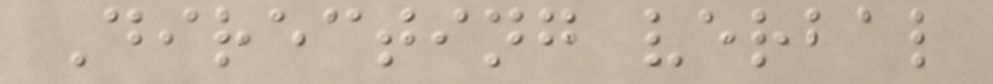Directing verbal
